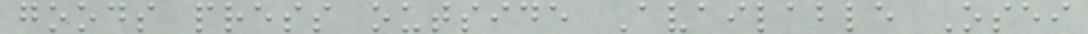goods press outside Available Osei
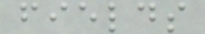fields
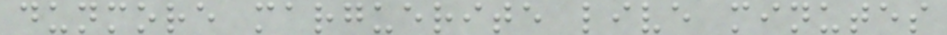dunmore marguerite live minutes
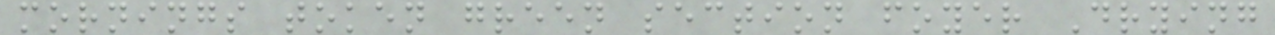mornings token green section foyer Drying
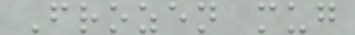Frozen mug
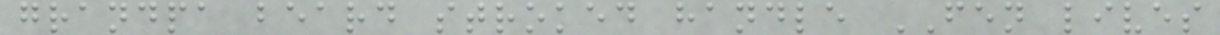grandpa beard stroked handle FEN lives
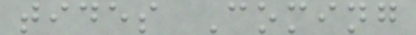tides Coming
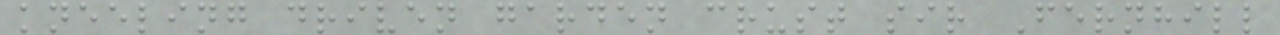kneeling driven garden crust sir Fernhill
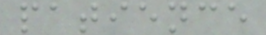patience
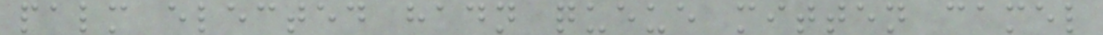palm elected hadn queue mitten camel
